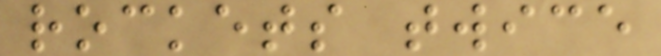rockets twice
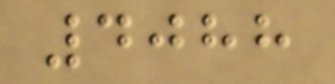4088
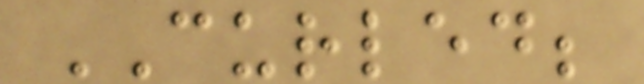CURLED;
